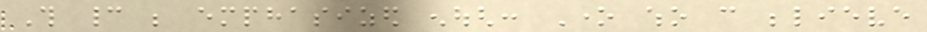This cannot be emphasized enough: One who can believe
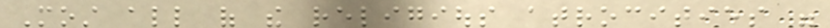Most all of the religious atrocities were
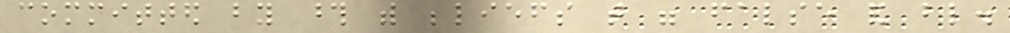committed by those with beliefs that were false and blind.
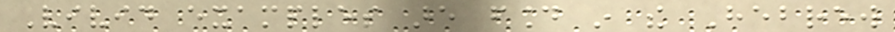Vivid examples are found in the Hebrew
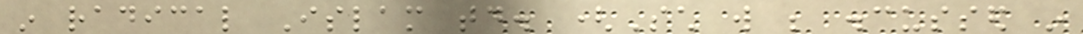in radical Islam today. (Such will be discussed in
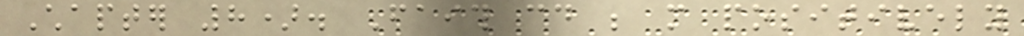Chapter 8). Faith could be more positively
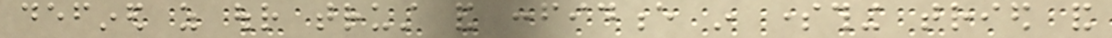defined as our trust and confidence in something tried and
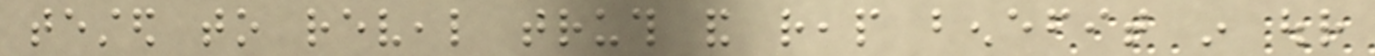tested to reveal truth and reap benefit in our
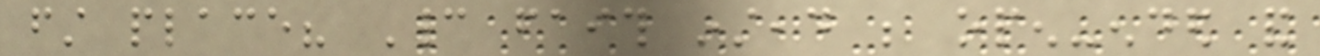first place? Cannot faith instead be open-ended and
